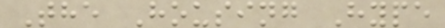The Housing Hype
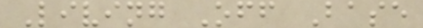Living Off Base
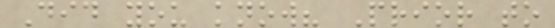Did you know? Prior to
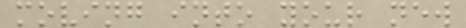moving into your new
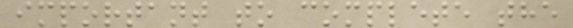important to complete the
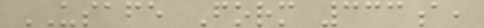USAFE Form 333a,
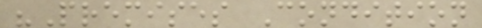"Premises Condition
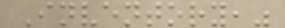Inventory,"
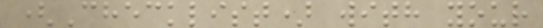(Checklist) with your
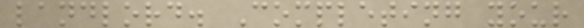landlord. Completing your
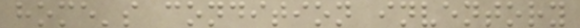home's condition inventory
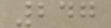247
